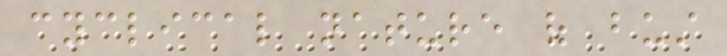cyclical nature of bust
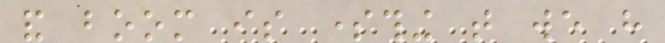and boom is something that we have
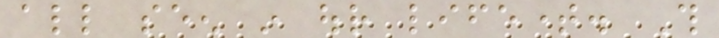all seen in our lifetime. This
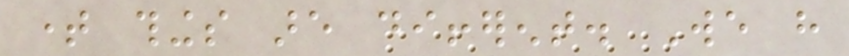time things are different. We have
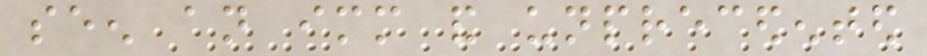seen an immediate and unprecedented
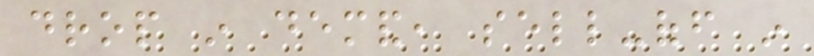drop in demand, sell-off in
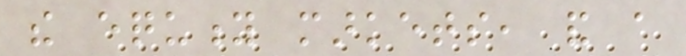the equity markets, and a
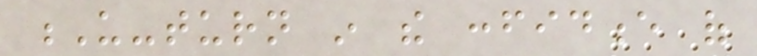U-turn in the confidence of
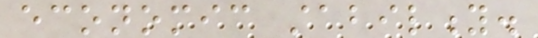economic stability.
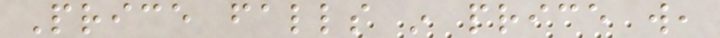Price falls in price will,
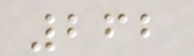262
